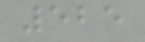525
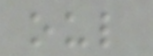oul
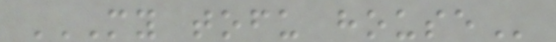MY TOFU HOUSE
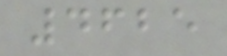4625
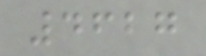4627
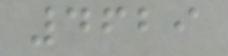4629
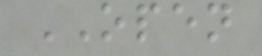OPEN
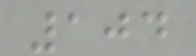104
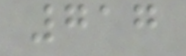717
